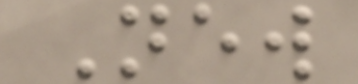New
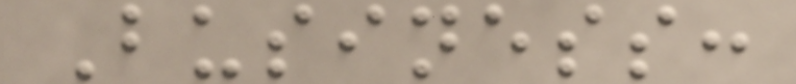Business:
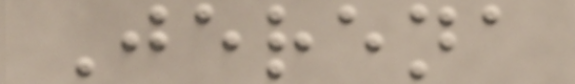Jerena
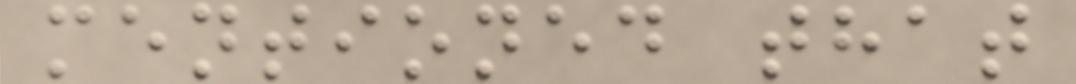mentioned that
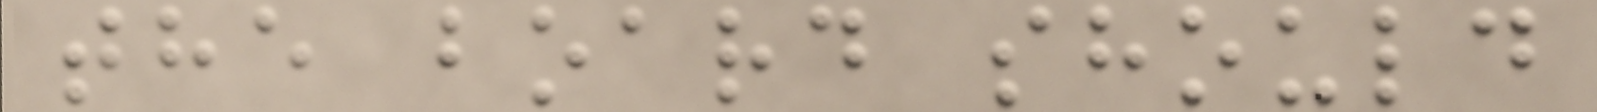the board should
